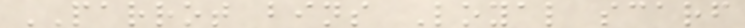PARROT bins Loyal scarf
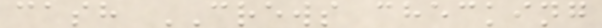cash CREWS checking
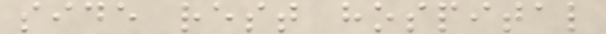side rest hospital
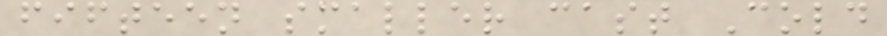fifteen smaller cast Cold
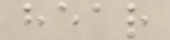hear
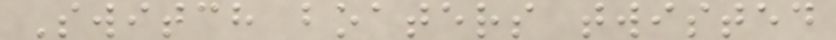Switch boaters twisted
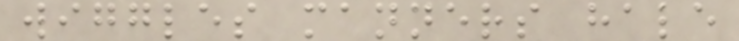wiggles manners hale
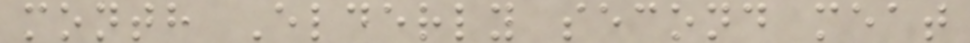month Elderly second meat
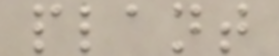plant
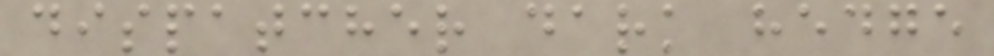dispatcher dark hedge
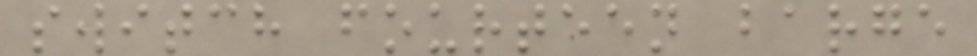switch fourteen barge
